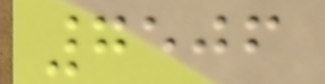7506
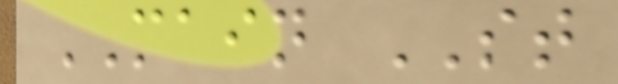MAIN ST
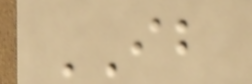IB
